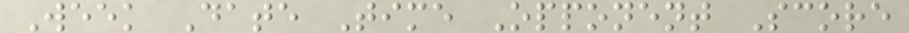Week Date Time Opponent Score
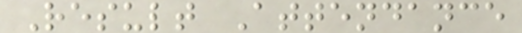Result Attendance
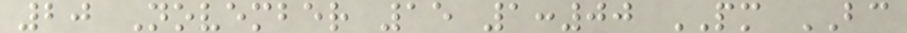20 November 15 1:00 PM BC
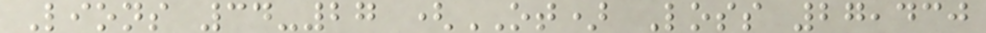Lions 34-27 (OT) Loss 27,430
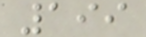199
